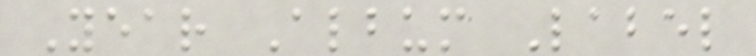Year Album Label
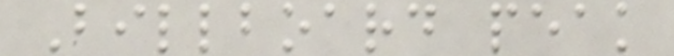Billboard peak
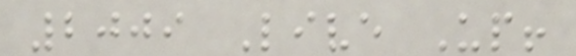2009 Live Up!
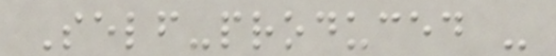Self-produced -
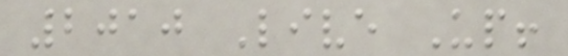2010 Live Up!
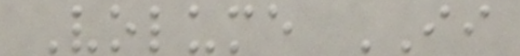Volume II
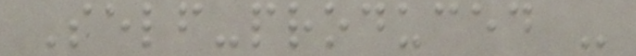Self-produced -
